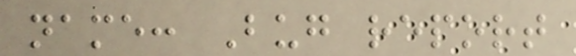name: Bug report
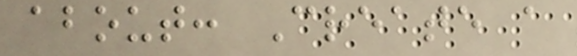about: Create a
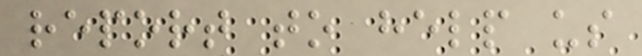report to help us
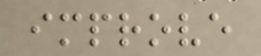improve
